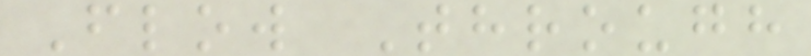Flow Through
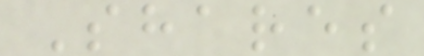Shares
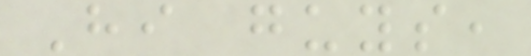Hi guys,
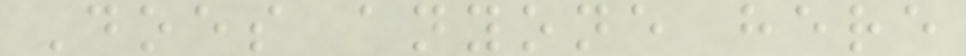Does anyone here
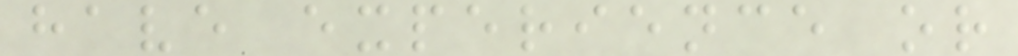have experience or
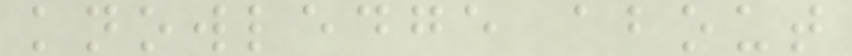knowledge about
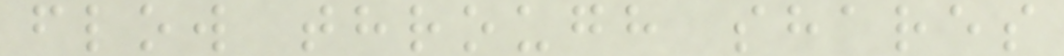flow through shares
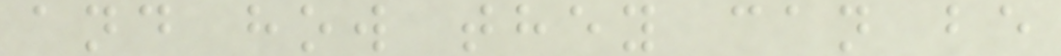and how they can be
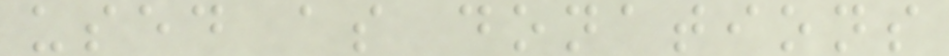used as donations
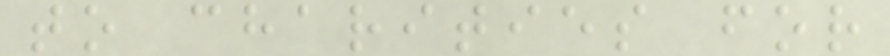to charities for
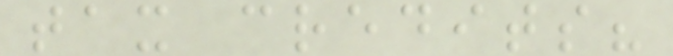tax credits?
